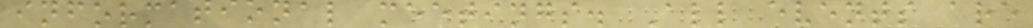informational meetings. All events are
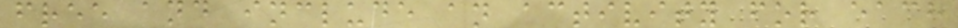free and include an activity for each
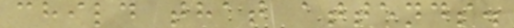child that attends.
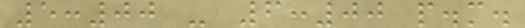5:00 - 6:00 p.m.
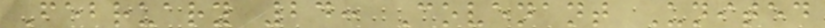February 24: Covenant United
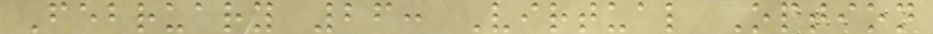February 26: Virtual Option
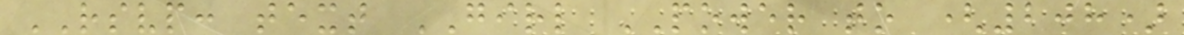RSVP: text GIRL POWER to (208)
